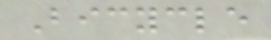Bicycle
